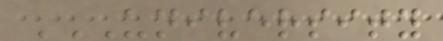UNIVERSITY
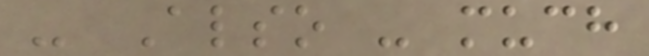- Also - much
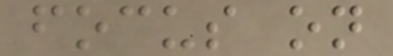focus on
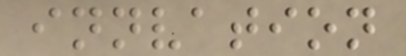innvation
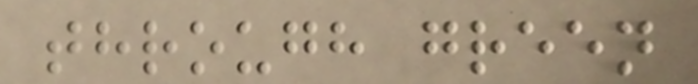through green
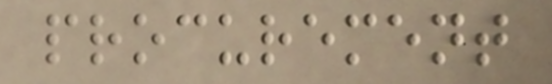procurement
